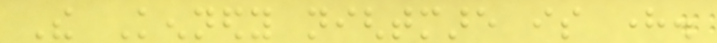The Kennedy nightmare is here.
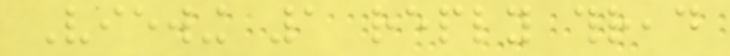Viewing 1 reply thread
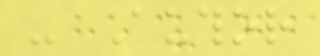- Author
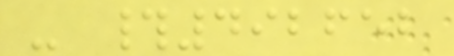- #492652
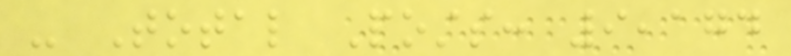- Total Posts: 9,174
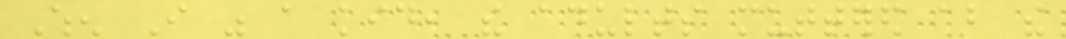When I was a kid, the adults muttered about the
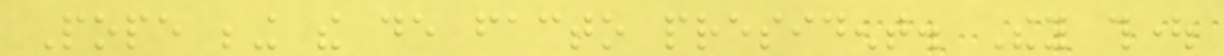Pope being the de facto president. They thought
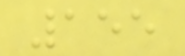155
